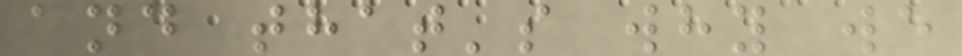and that's why we
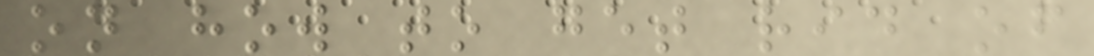on how to get rid of
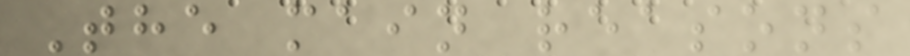The main reasons
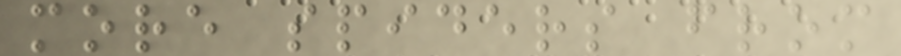more spiders from
